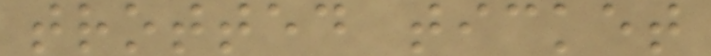trotted ticket
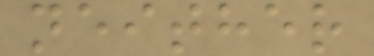neither
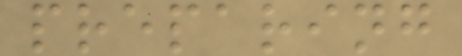preparing
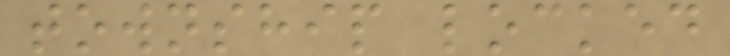township locked
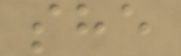she
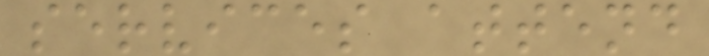services attend
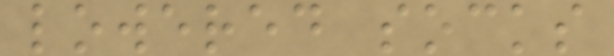lowered socks
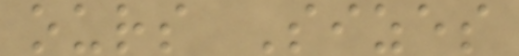ours Sizes
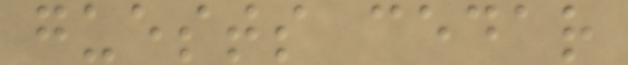guests cedar
